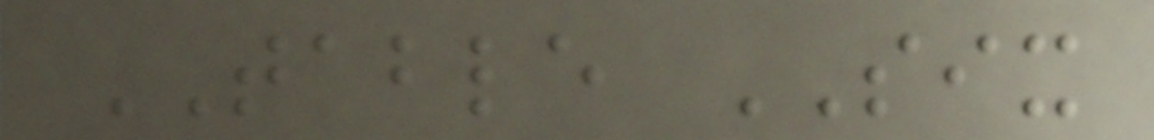TABLE SIX
